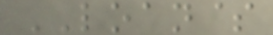LOAN$
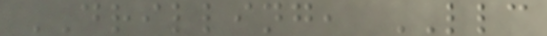DRILLING, LLC
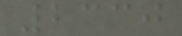2330
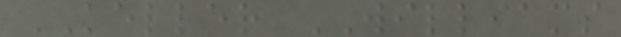KELLER WILLIAMS
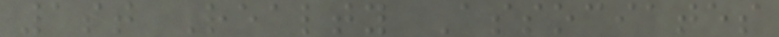1st Realty Associates
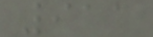911
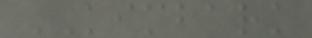KIMBARK
